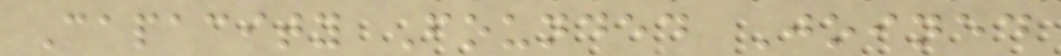Capacity Founded Joined
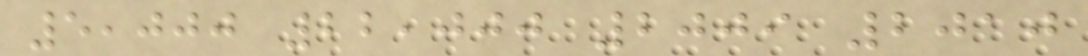5,000 22,000 2009 2010
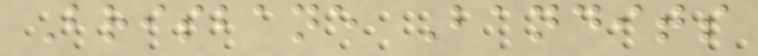Brisbane Bandits
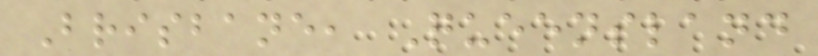Brisbane, Queensland
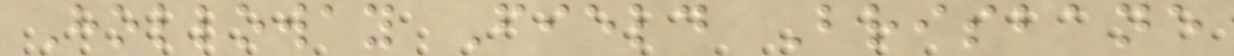Holloway Field Brisbane
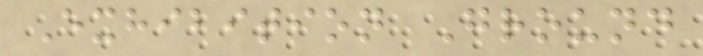Exhibition Ground
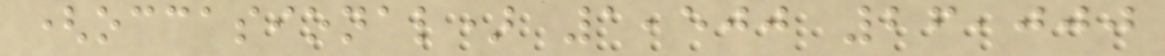(occasional) 1,500 26,000
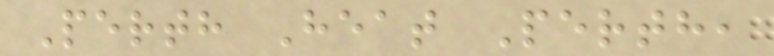Perth Heat Perth,
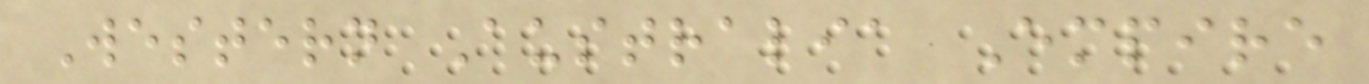Western Australia Empire
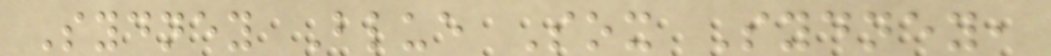Sydney Blue Sox Sydney,
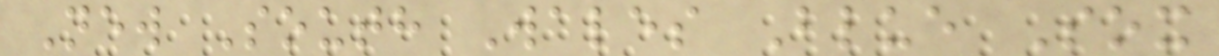New South Wales Blue Sox
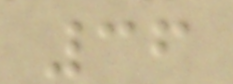36
